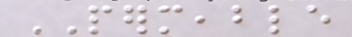PERMEABLE
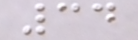34
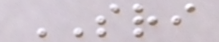SRI
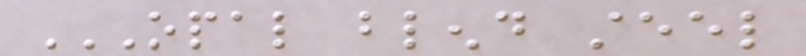OPAL BLEND STEEL
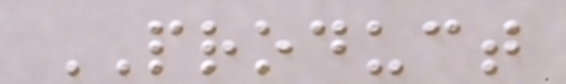PRODUCT
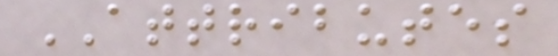ATTRIBUTES
